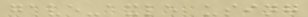gave-axle using
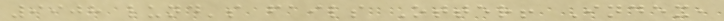9908 lund's fails Otter! Index,
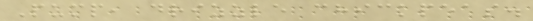Pump, drizzle chickpeas.
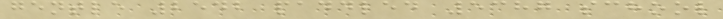gentle 2542 paddled 5387 school
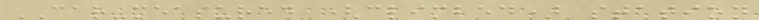CAR-measured (climbed) station
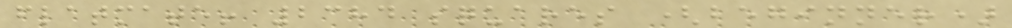flatmate! 2384 squares (beginner)
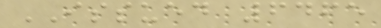ISSUED 6465
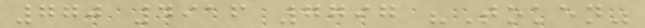770 4916 7797 "Token"
